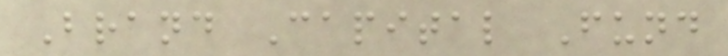Brand Capital Fund
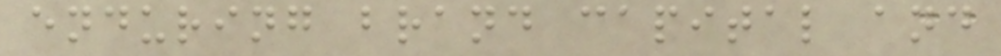enduring brand capital and
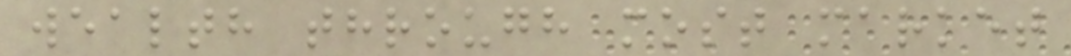wealth through most market
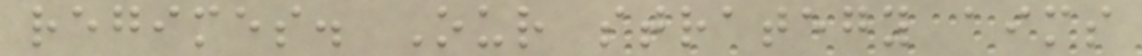regimes. Our strategy aims
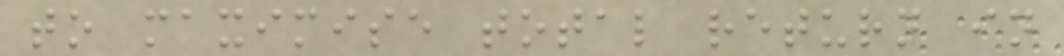to maximise total return in
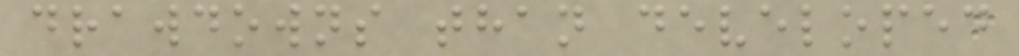drawdowns than developed
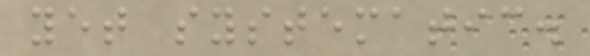yet systematic.
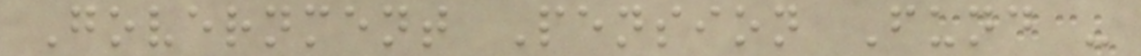Government Pension Fund -
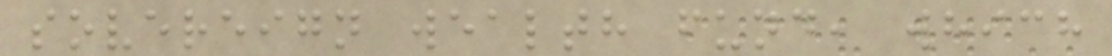sovereign wealth fund, which
